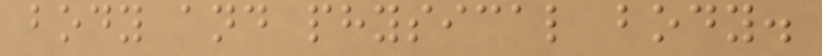body and physical body.
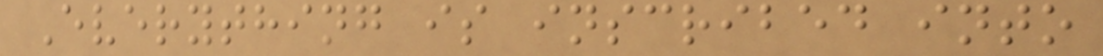Everything is inscribed into
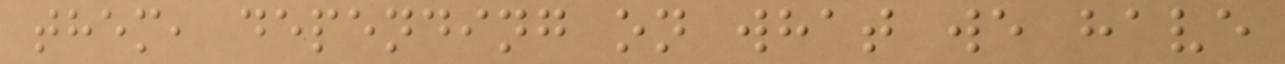them, depending on what we have
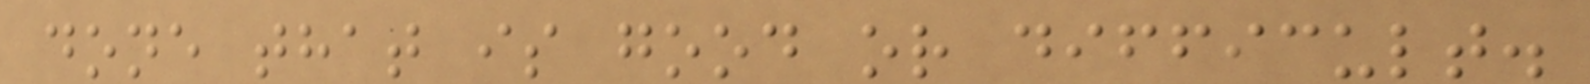done that is good or difficult.
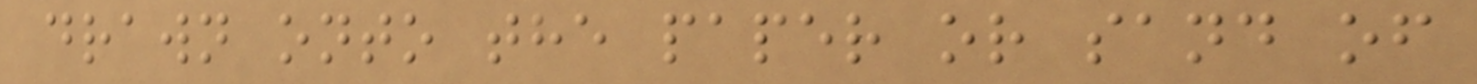drawn onto the paper or sand of
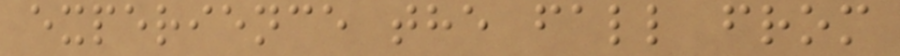experience the fall from
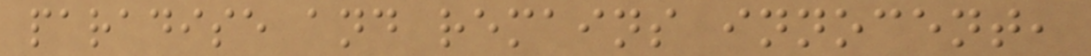paradise and remains innocent,
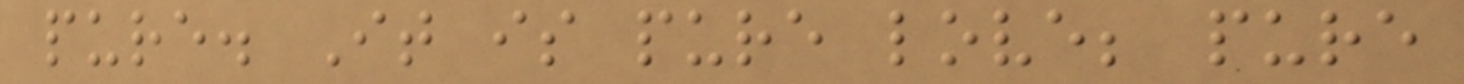pure. It is pure love; pure
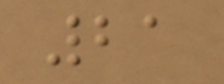21
